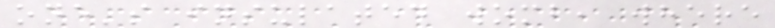one's insulated womb, where
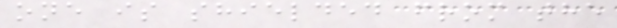one is shielded from the
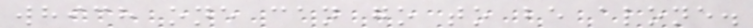which one can go to be alone.
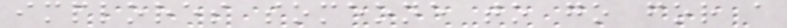implores someone to go for a
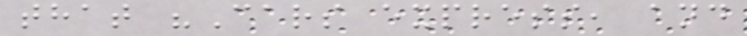that "Cars express, and
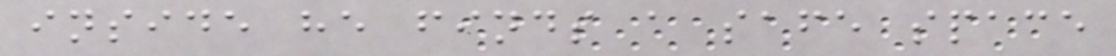inside he finds a safe space
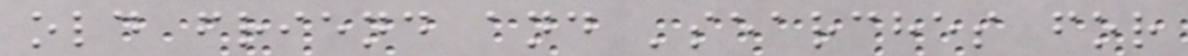old friend and 'searches for
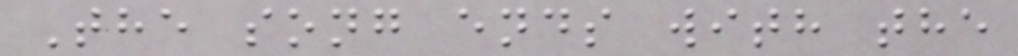The song ends with the
